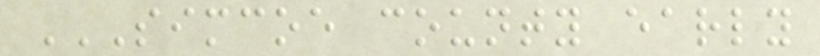SIMCOE COUNTY EARLY
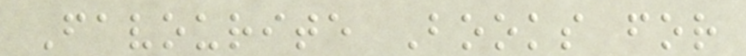Favourite Books for
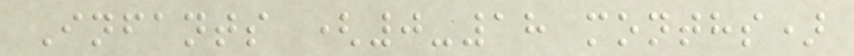Infants (0-18 months)
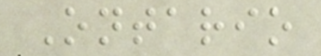Ontario
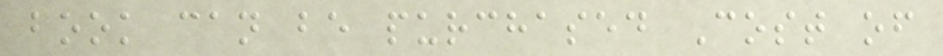book can be purchased Cost of
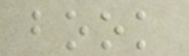book
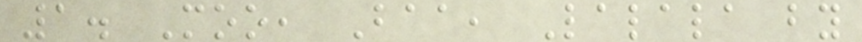1. Moo, Baa, Lalala by
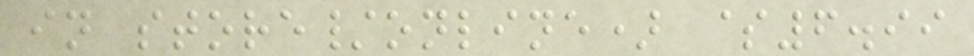in store/online) $6.99
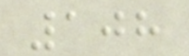108
